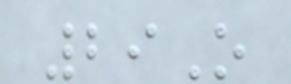29O
